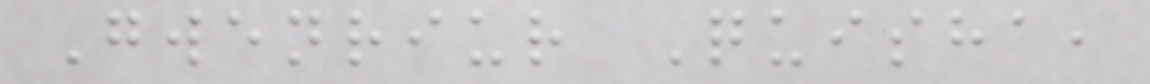Gwenriur Quisha,
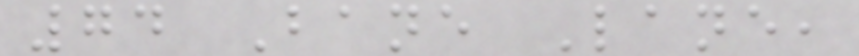74 Bane Lane,
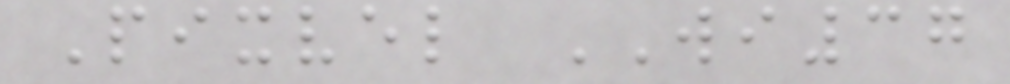Pixvel WI37
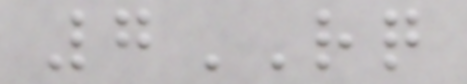7RQ
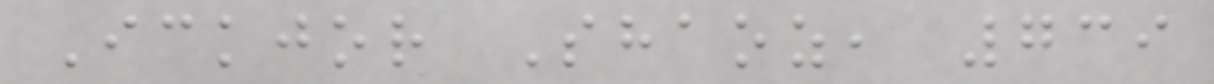Ickjor Shaoz, 739
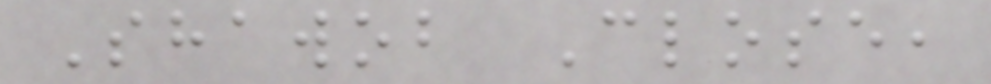Shawob Close,
